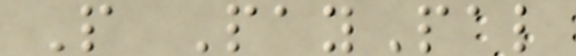P PayPal
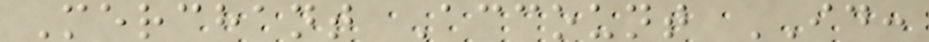Merchant Account ID:
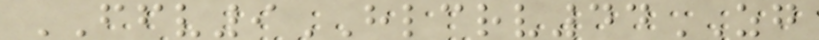FFV9HLCRV44ZG
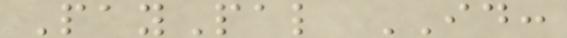PayPal ID:
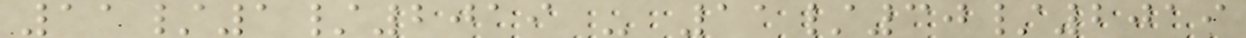11/1/2019 - 11/30/2019
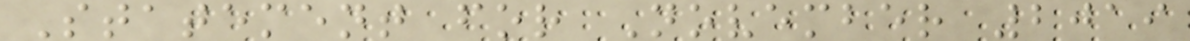Statement for November 2019
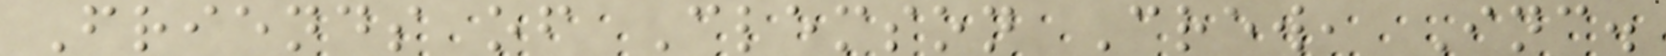Friends of Clemson Crew, Inc.
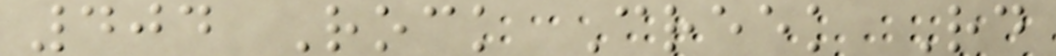404 Rock Creek Rd
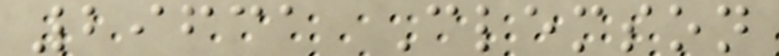29631 Clemson
